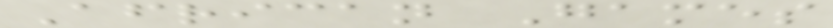African Games
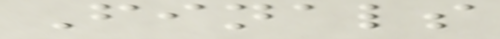Finals
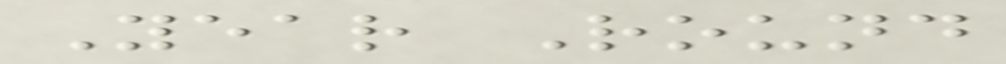Year Round
